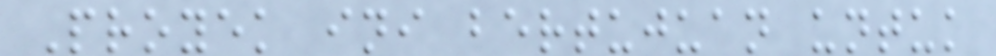Proyek ini bertujuan untuk
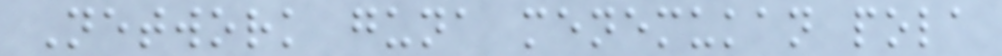Network guna menemukan pola
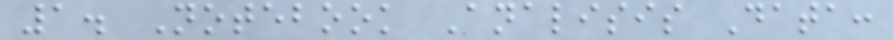1. Notebook Analisis Data:
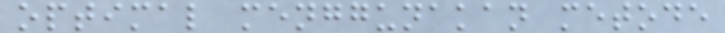optimal menggunakan metode
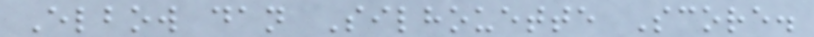Elbow dan Silhouette Score.
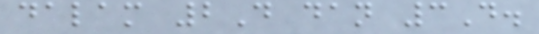dalam 2D dan 3D.
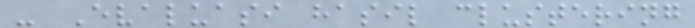- Evaluasi hasil clustering
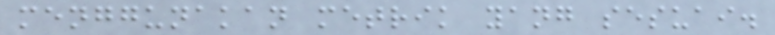menggunakan metrik yang sesuai.
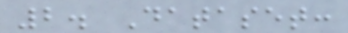2. Dataset:
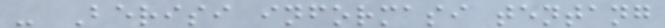- Berisi informasi tentang
